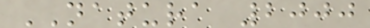NATURA 2000
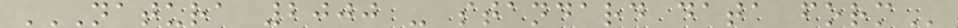NATURA 2000 - STANDARD DATA FORM
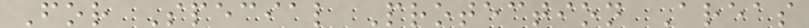For Special Protection Areas
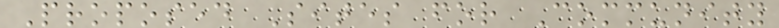Proposed Sites for Community
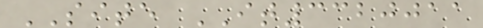SITE IT3320011
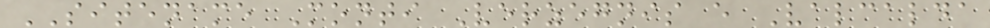SITENAME Monti Verzegnis e Valcalda
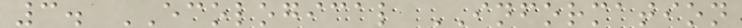3. ECOLOGICAL INFORMATION
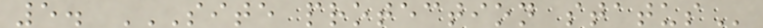5. SITE PROTECTION STATUS
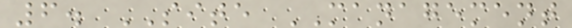6. SITE MANAGEMENT
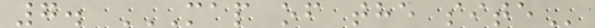7. MAP OF THE SITE
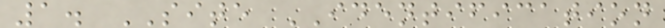1. SITE IDENTIFICATION
